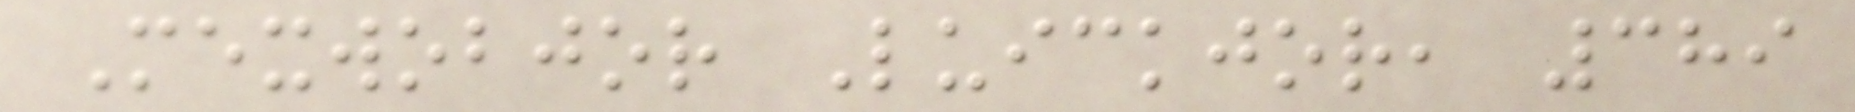Mexwobjor Luickjor, 389
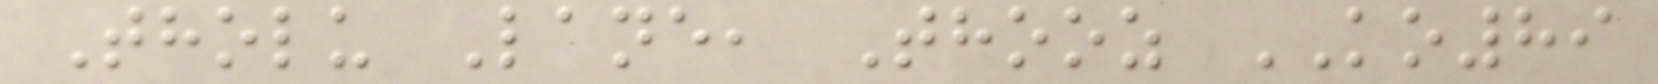Tholu Lane, Thooz KO89
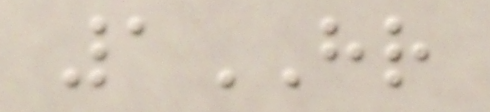1HR
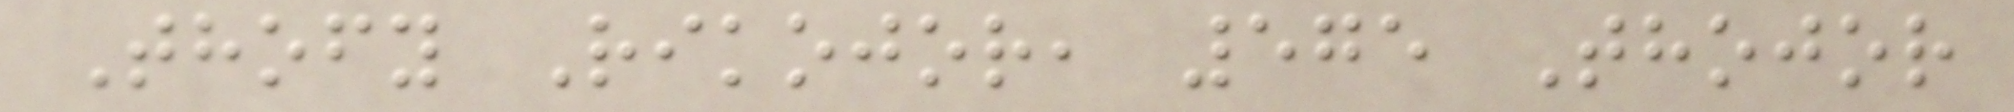Thofy Rikojor, 575 Thojor
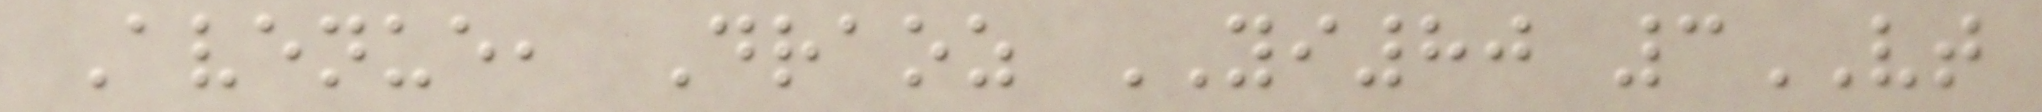Avenue, Draoz YI80 3VT
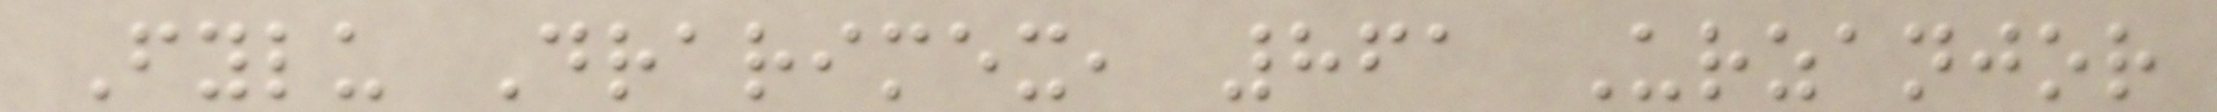Fylu Drarimex, 861 Urzanjor
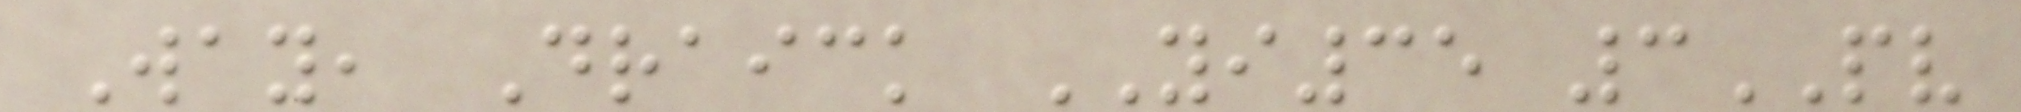Way, Draick YI35 3PV
